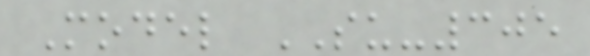Model SU-305
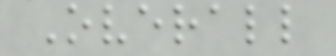Overall
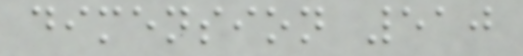dimension 510
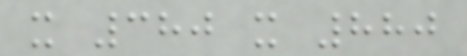x 380 x 880
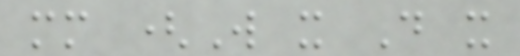mm (W x D x
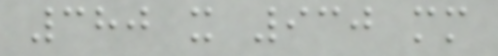380 x 930 mm
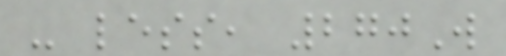- less, 270W
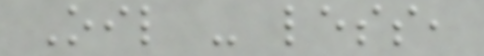Oil - less,
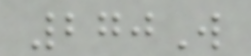270W
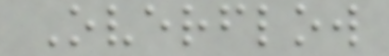Overflow
